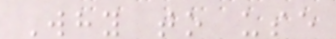Why to use
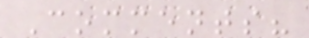Comments?
